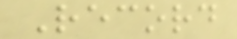Record
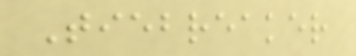Tiebreaker
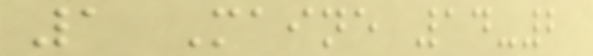1 Maine 14-2
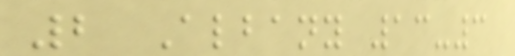2 Albany 13-3
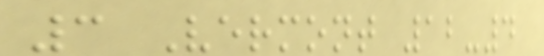3 Vermont 12-4
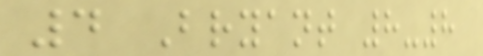4 Bryant 8-8
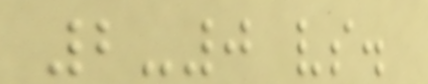2-0 vs.
